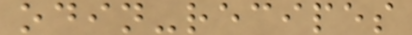odin-recipes
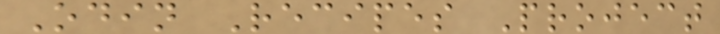Odin Recipes Project
